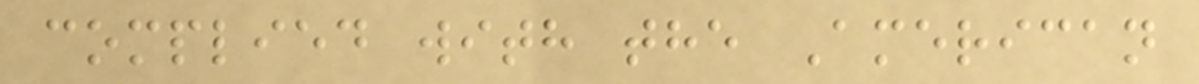complied with the American
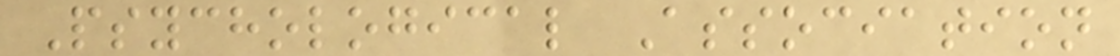Psychological Association
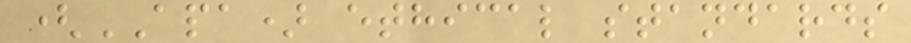(APA) ethical standards
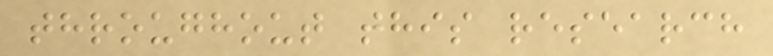throughout this research
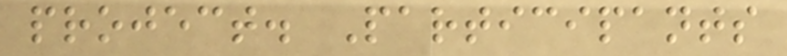project. Participants
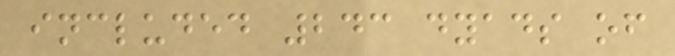included 243 dyads of
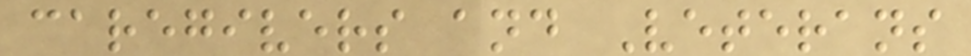caregivers and Veterans
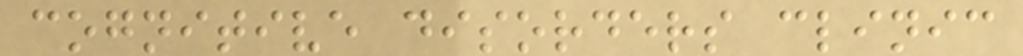cognitive disorders clinic
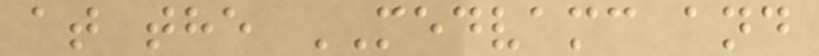at the MEDVAMC and
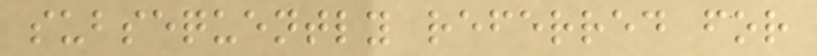subsequently referred for
